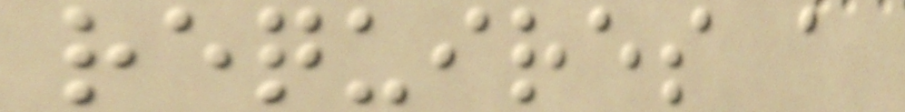requires a
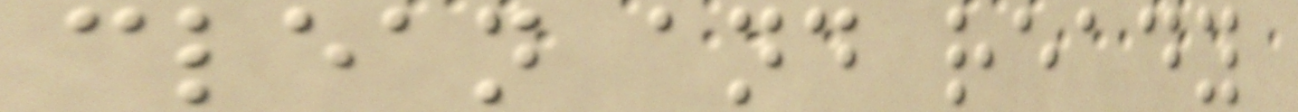clean and ready
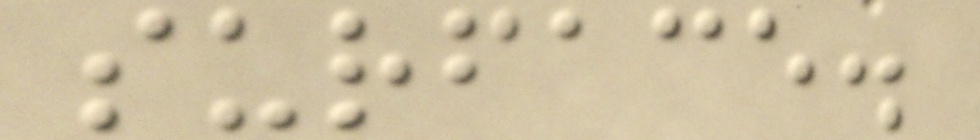surface.
